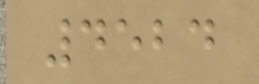4524
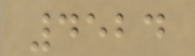4524
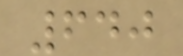640
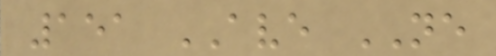151 AVE NE
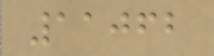11062
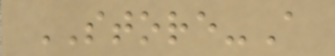STORE-A
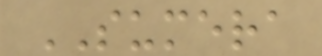SUMERA
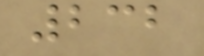232
